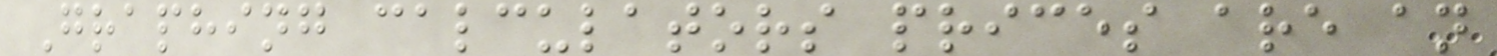Graphing calculators prices are an
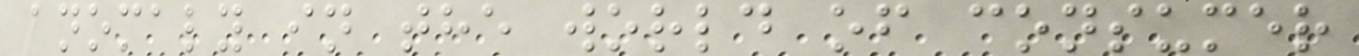anomaly in the world of consumer
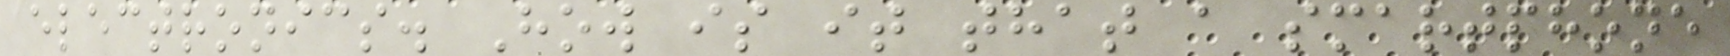electronics. How is it that a smartphone
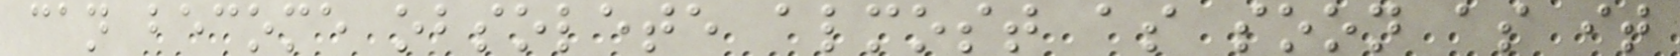can become obsolete almost as soon as it
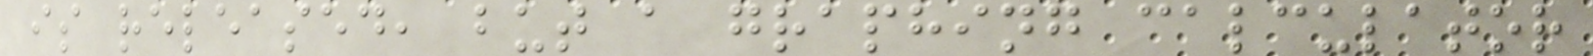is released, but a graphing calculator
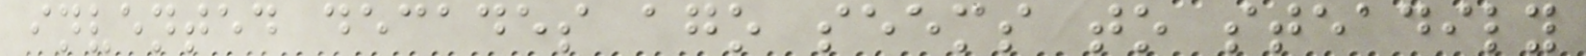invented decades ago seems to steadily
